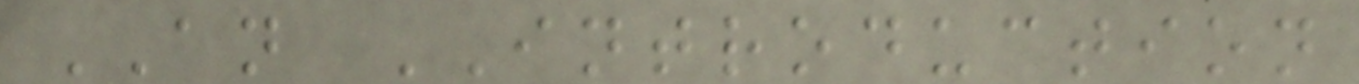AN INTRODUCTION
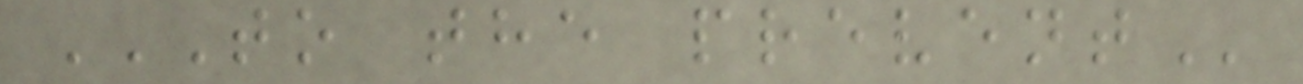TO THE PREVENT
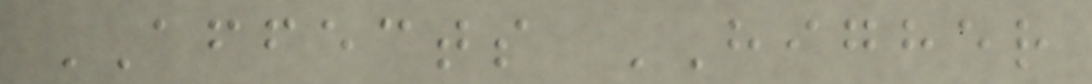AFFECTS HIGHER
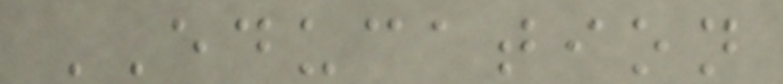EDUCATION
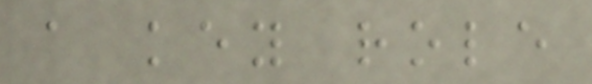a key role
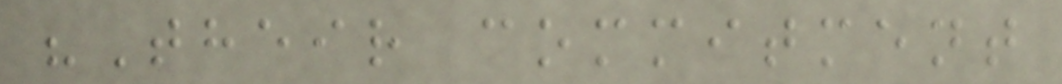"Their commitment
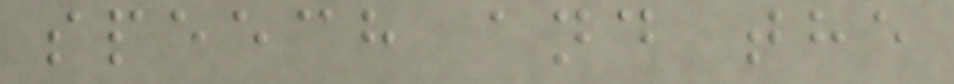speech and the
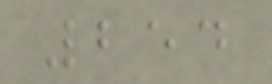254
